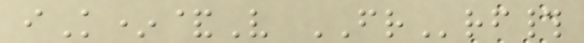iK*&V FRrf#
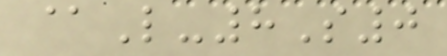@L-8S0
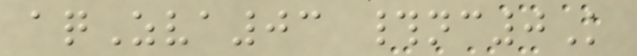aqZva03 #nc0K
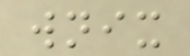wnix
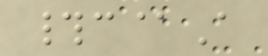#c@A
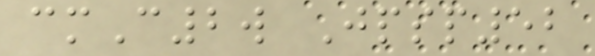cmC2w Jpsp52
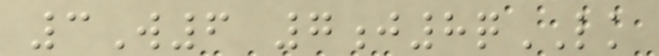3W6 7j8qLK
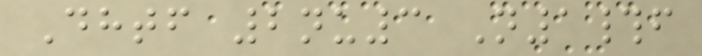Dhtf 2nu3 N1#f
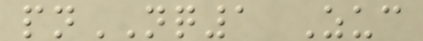pnNQ1 Zuc
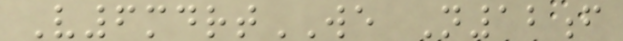V6mdrtWE N12f
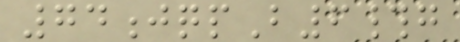74jqpB6#g
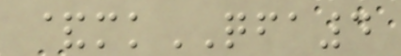&mkQFA4
